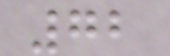72
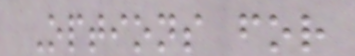Options for
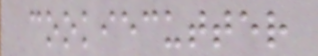cookiecutter
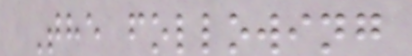The following
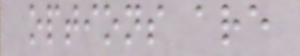options are
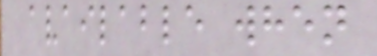available when
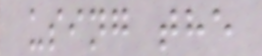using the
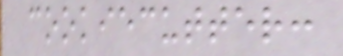cookiecutter:
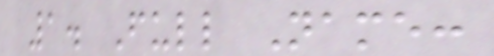1. Full Name:
